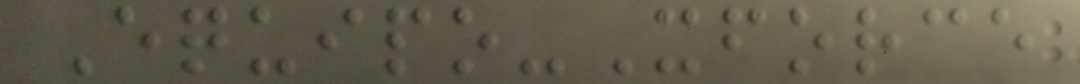Equipo-Xforce
